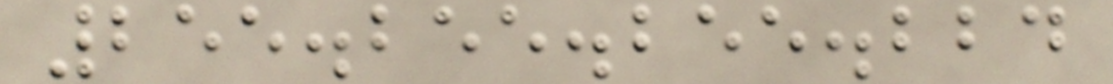255.255.255.224
